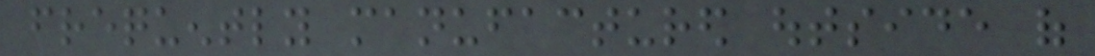frequently manufactured outside of
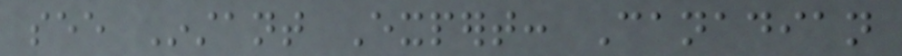see Instant Expert: Canadian
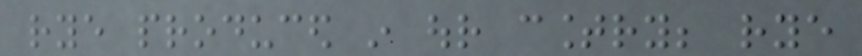rye produced in our country; rye
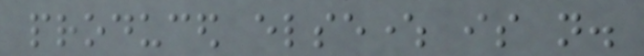produced elsewhere is not.
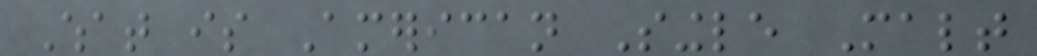What is American Single Malt
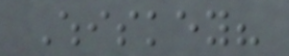Whiskey?
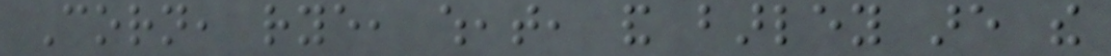Corn, rye, wheat, and barley are the
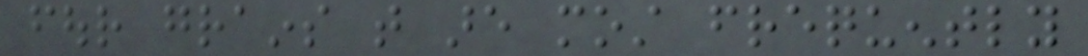four grains that are most frequently
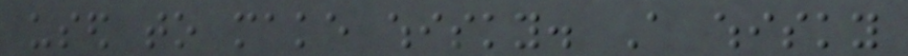used to make whisky. A whisky
